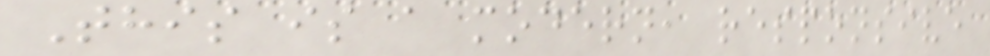This is a modern, responsive
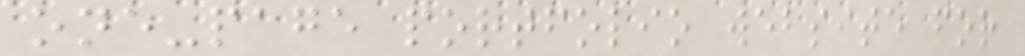one-page portfolio website for
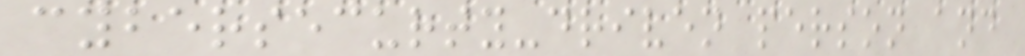cybersecurty-driven person and
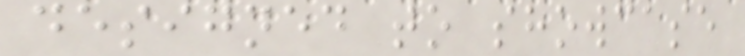designed to showcase
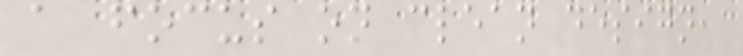a focus on clean design,
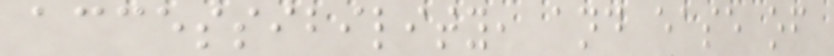accessibility, and ease of
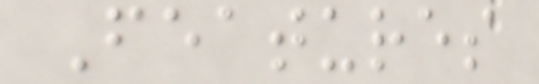Features
